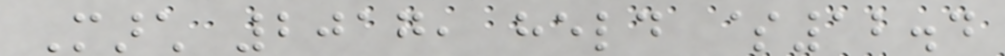March 2017, held $12.4
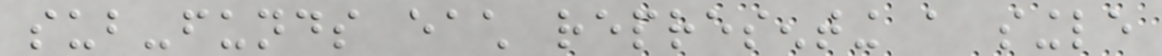sub-funds each representing a single
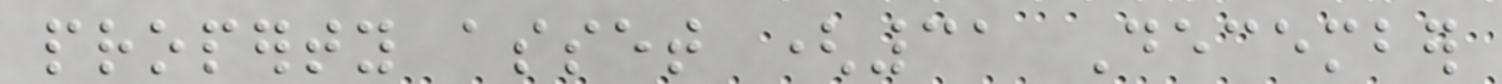property asset (31 December
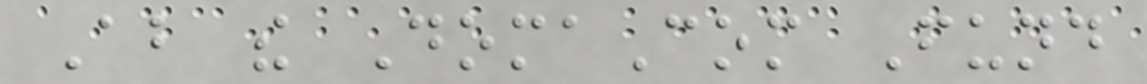About the DomaCom Fund
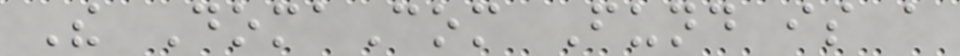The DomaCom Fund is a
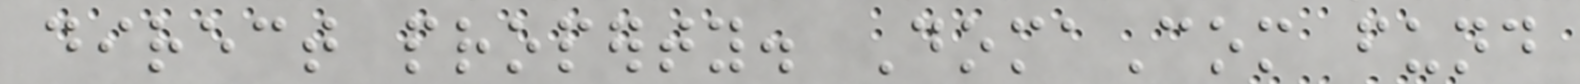direct property. DomaCom fund
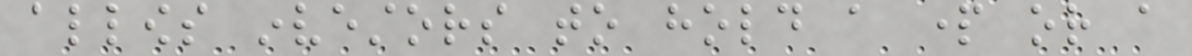allows investors to hold a part or a
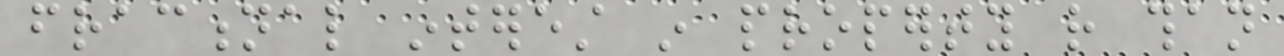fractional interest in property rather than
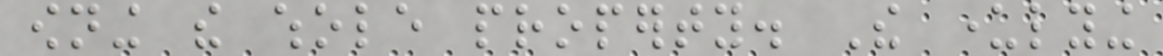owning the whole property. The underlying
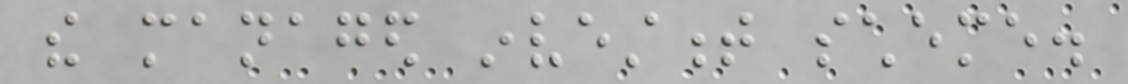the managed investment scheme.
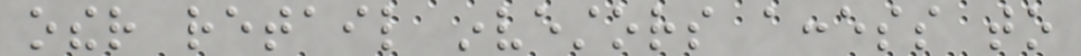other retail investors access to
